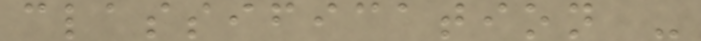classification -
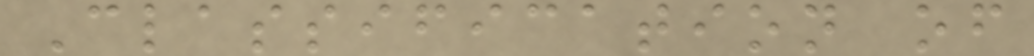Classification of
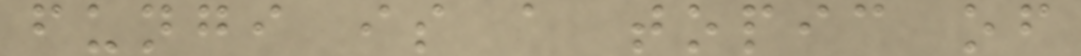fungi is a topic of
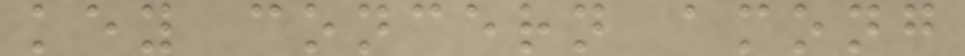key concern among
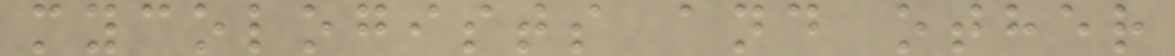mycologists and other
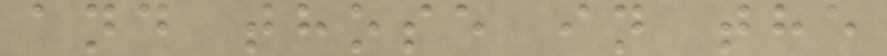and those in the
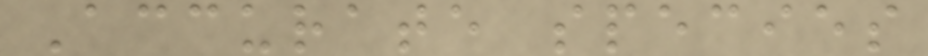Accurate species
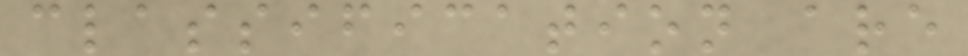classification are
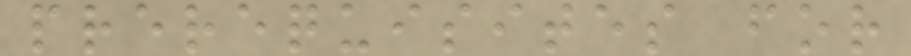prerequisites for
